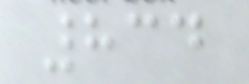834
